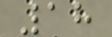18
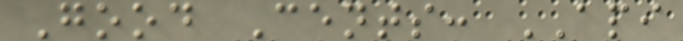Good Cents: API
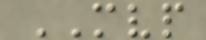MVP
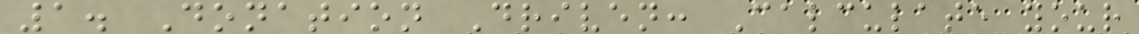1. Donation Driven: Calculate your
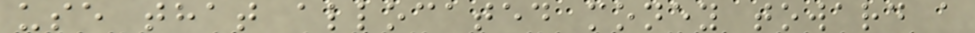use that allocated money toward a
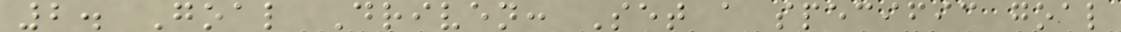2. Goal Driven: Set a specific goal
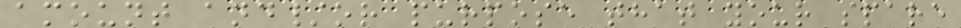amount and/or purpose that your spare
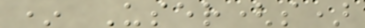* User(s)
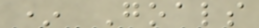* Goals
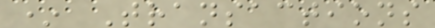* Transactions
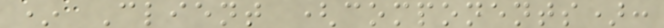* Client (components):
